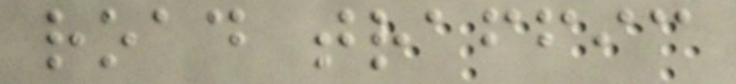road traffic
